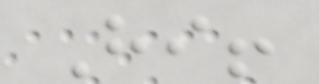Hi!
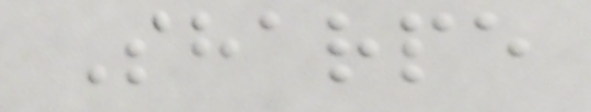Sharpe
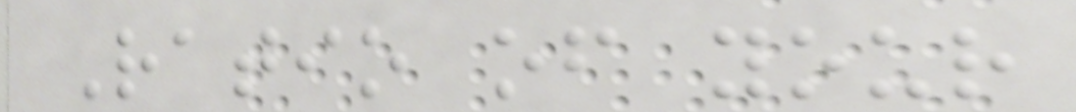Ratio of your
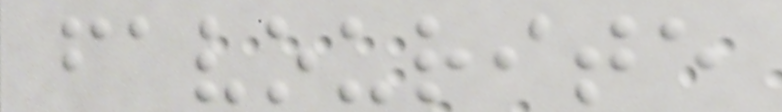favourite
